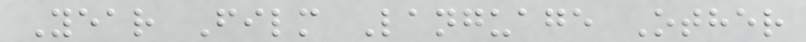Year Film Language Other
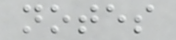notes
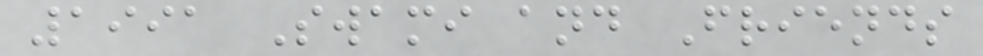1991 Swami and Friends
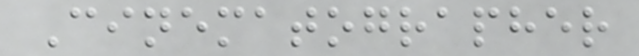Cinematographer
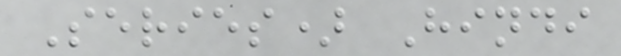Series) Hindi
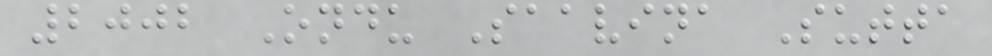2002 Ondu Saavina Sutta
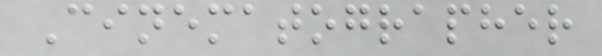Cinematographer
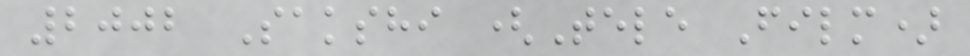2002 Sakshi (Tele Film)
